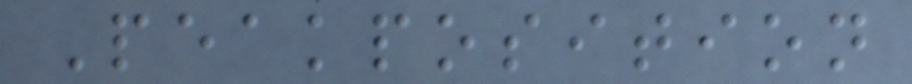Peakposition
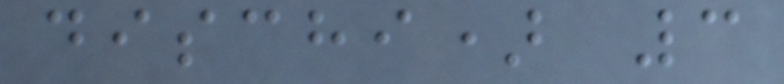dischi) 3
